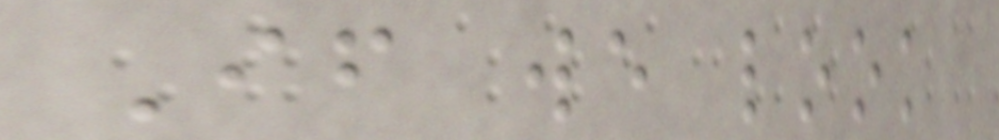If we look
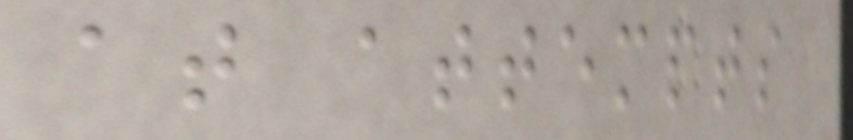at attempts
